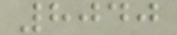8040
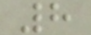8
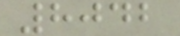8042
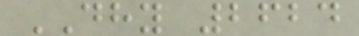DHY 2624
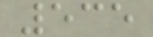535
